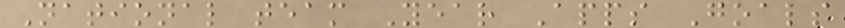National team Year Apps Goals
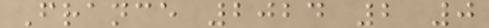France 2024 2 0
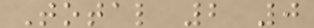Total 2 0
